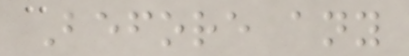Before any
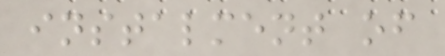instalment of
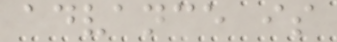advance is
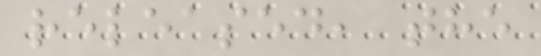released, the
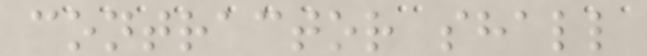contractor shall
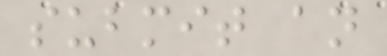submit an
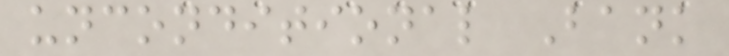unconditional Bank
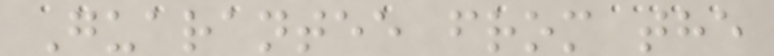Guarantee from the
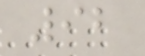92
